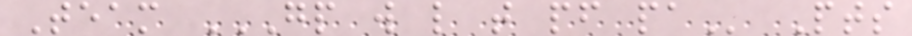Team GP W L T PF PA Pts
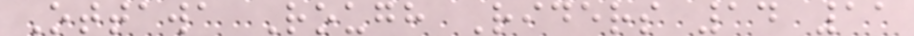Ottawa Rough Riders 14 11
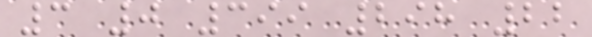3 0 399 298 22
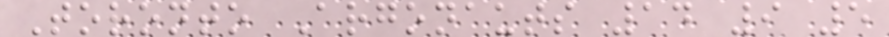Toronto Argonauts 14 9 5
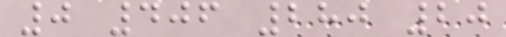0 406 280 20
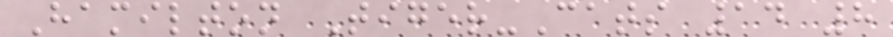Hamilton Tiger-Cats 14 8
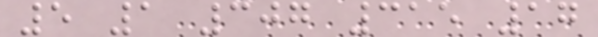5 1 307 315 17
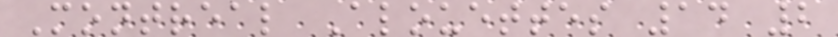Montreal Alouettes 14 2
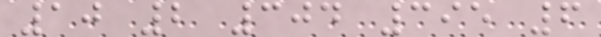10 2 304 395 6
